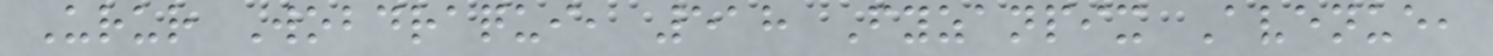Urur Wobdraqui, 518 Fyzanpix Avenue,
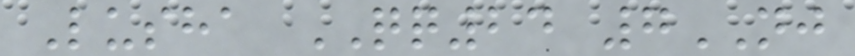Lusha QQ24 7NJ
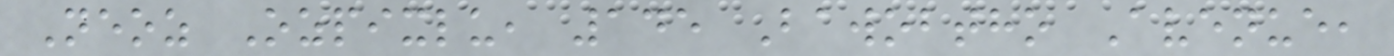Neoz Ozpixlu, 145 Bawobtho Avenue,
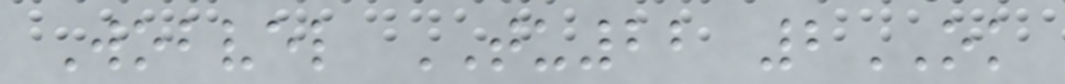Wobvel TU22 2OK
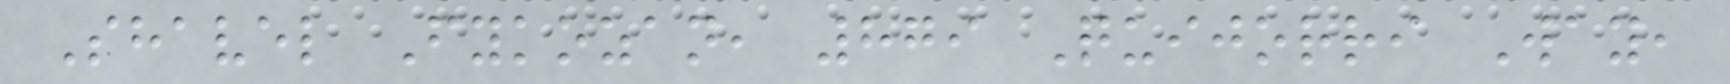Shavel Fykozan, 879 Quijorri Way,
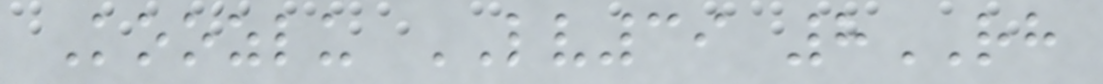Koozlu LV39 8RH
